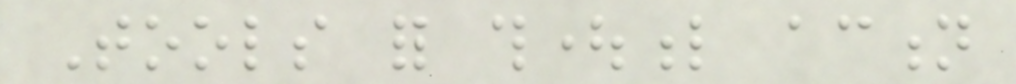Tools for thoughtful action
